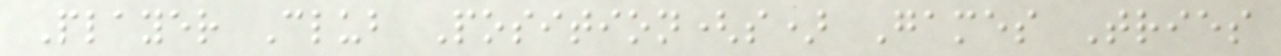Player Club Position(s) Games Tries
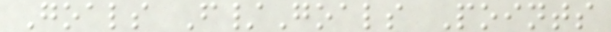Goals F/Goals Points
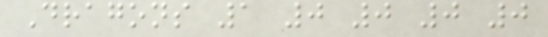Dragons 1 0 0 0 0
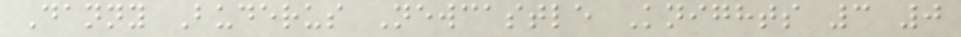Danny Buderus Newcastle Knights 3 0
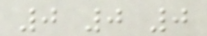0 0 0
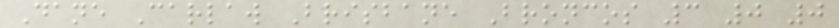Dane Carlaw Brisbane Broncos 3 0 0
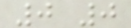0 0
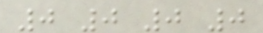0 0 0 0
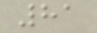81
